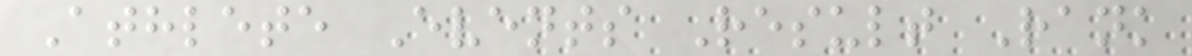Athlete Events Result Rank
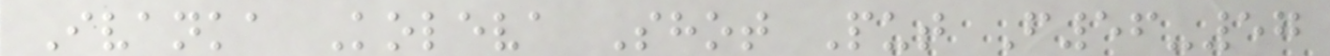Ivanka Koleva Shot Put F56-57
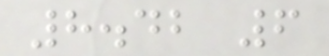8.42 6
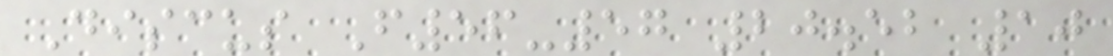Discus F56-57 20.52 10
